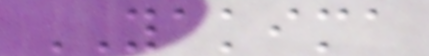YAKIMA
